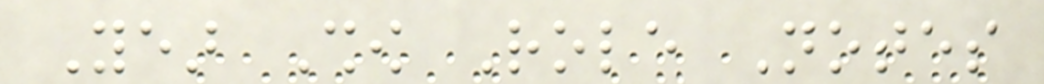Year Show Role Notes
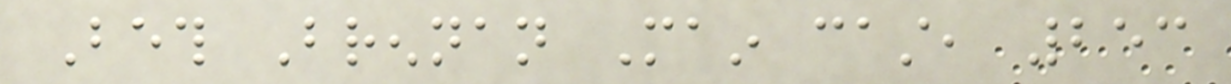Beth Brennan Main cast, 253
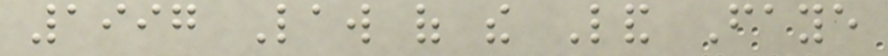1997 Law of the Land Faye
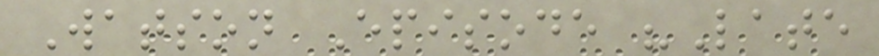Watson Episode "Late
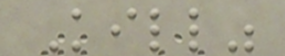Kill"
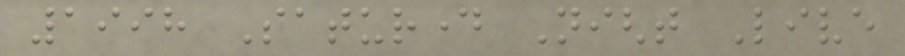1998 Saturday Night Live
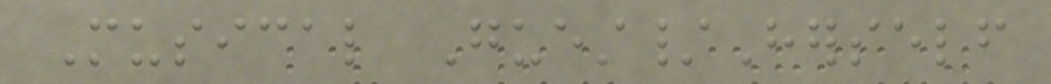Musical Guest/Herself
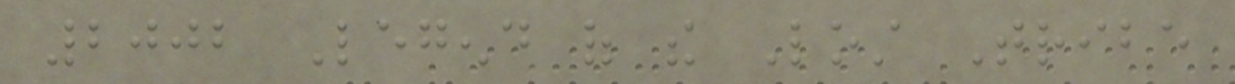2002 Legend of the Lost Tribe
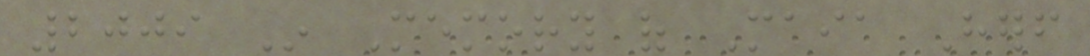2009 In Memory of Maia Herself
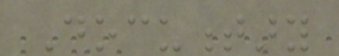Documentary
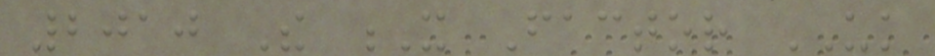2010 The X Factor UK
